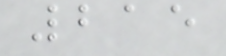215
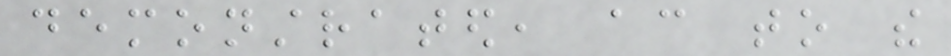demonstrated, according to the
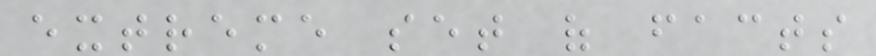extreme set of facts
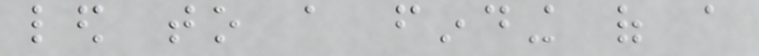led to a finding of a
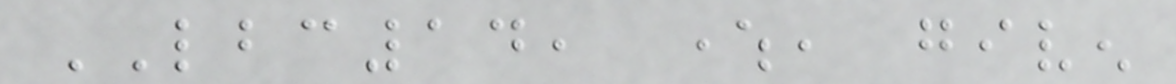LBC14, where, given
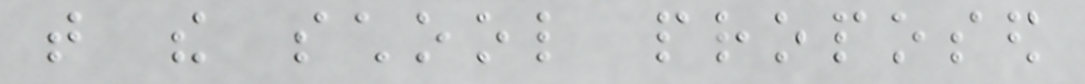that the school proposed
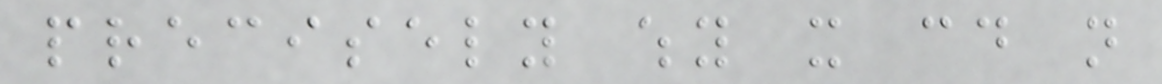precisely why it could not
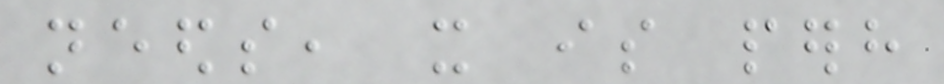needs, it is perhaps
